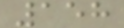158
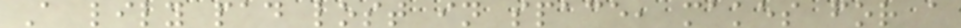A lily pad lost in space, makes for a
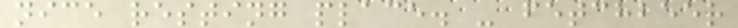nice resting place. - fetchbeer
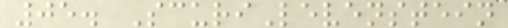05. ScuriLevenstein
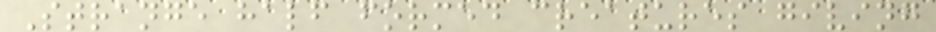Strange half formed creatures giving
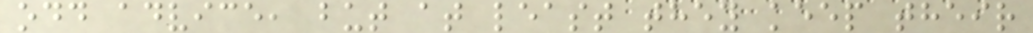odd advice, but at least they keep their
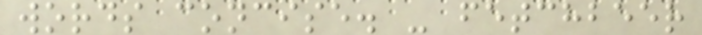words concise. - fetchbeer
